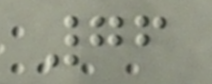76
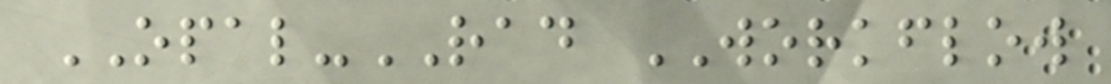OPAL-RAD WORKFLOW
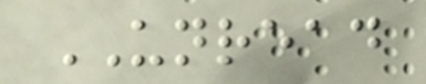UNREAD
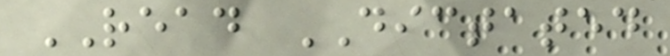READ DICTATED
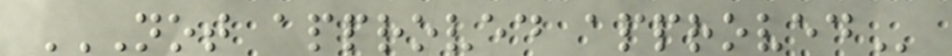NOT APPROVED APPROVED
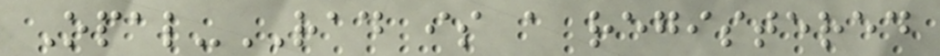Opal-RAD is a registered
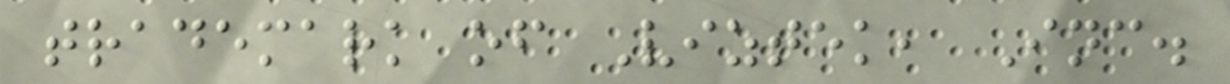trademark of Viztek, Inc.
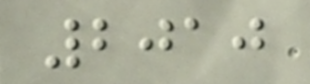2010
